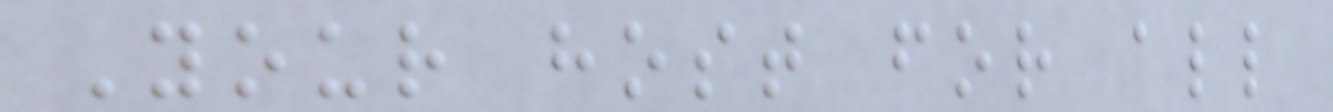Your host for all
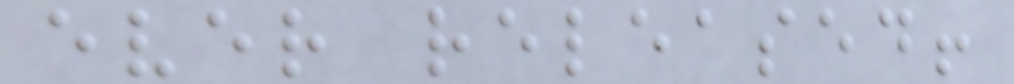ever released!
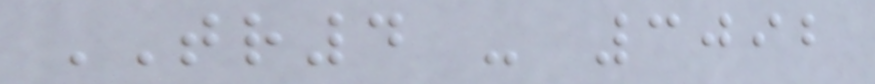TR4 - 3092
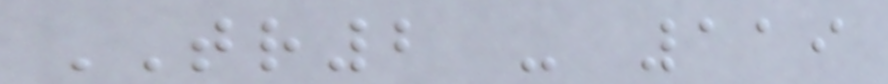TR2 - 119
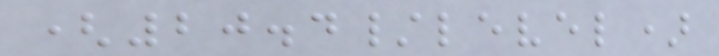(20.4/level)
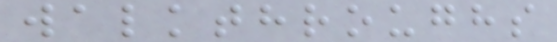walkthroughs
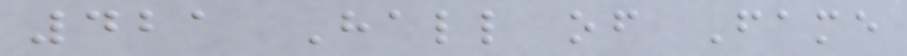421 Hall of Fame
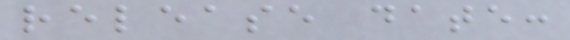release date:
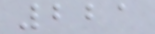221
